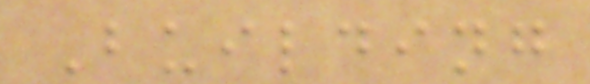Building
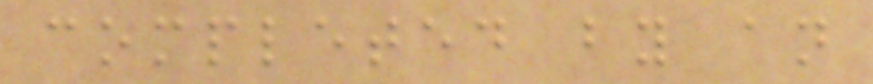completed by an
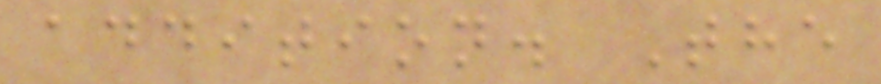addition. The
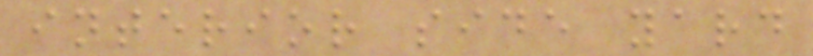interior side yard
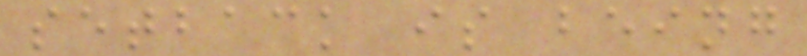setback is being
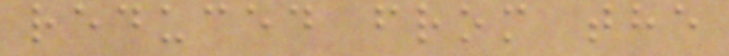reduced from the
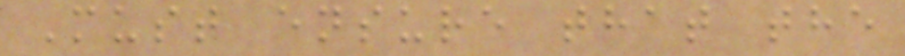Must ensure that the
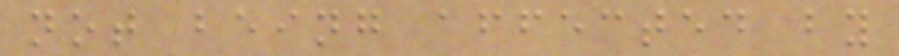not being affected by
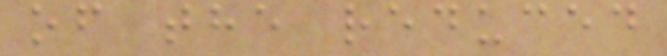of the reduced
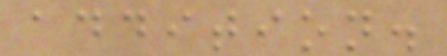addition.
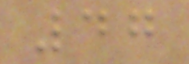47
